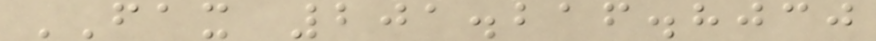FAX 201.216.8030
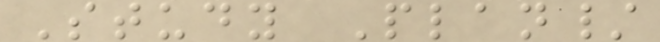Study Plan/
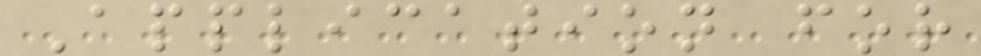Application for
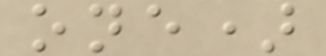one)
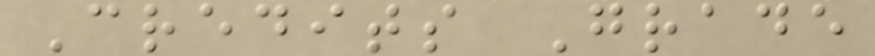Credits Grade
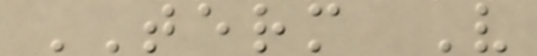TERM V
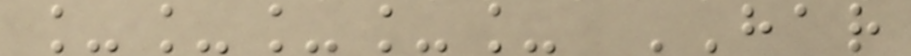_____ HAR
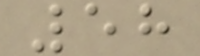58
